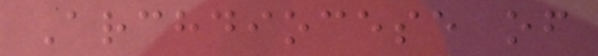Archdiocese of
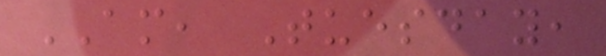AM, Tuesday,
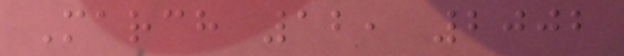March 12, 2002
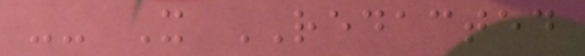-- X REDACTED
